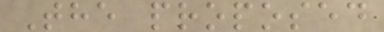The proposed
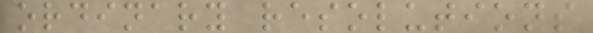ordinary resolutions
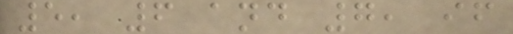5, 6 and 7, if
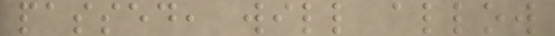passed, will allow
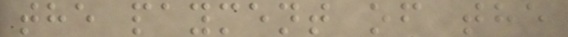the payment of the
